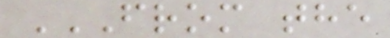FROM THE
